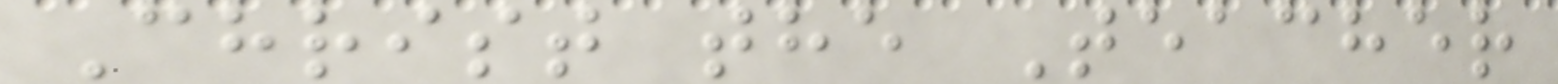Christ the Teacher
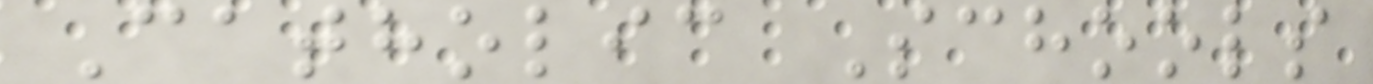Catholic Schools
